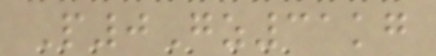P0Gz31kg
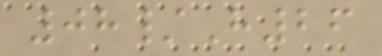08/H26
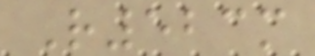R523m
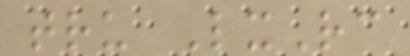tru LxRc
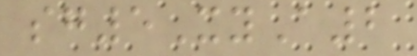sg5XyA2
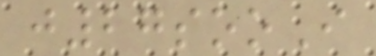j27sooI
